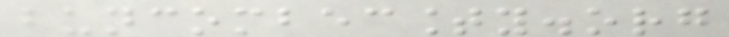buncombecounty.org
